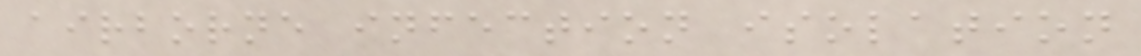airborne infection isolation
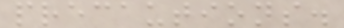precautions.
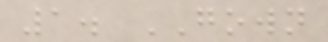1. GOWN
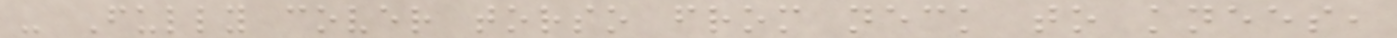- Fully cover torso from neck to knees,
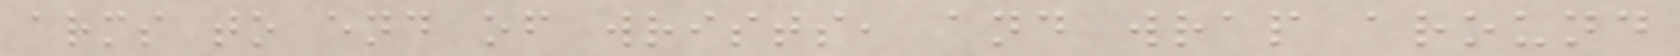arms to end of wrists, and wrap around
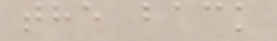the back
